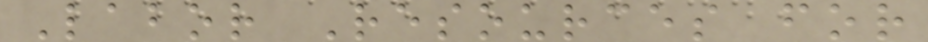Labor Resources for
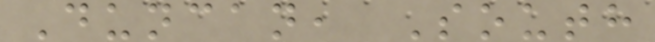Duncan, South
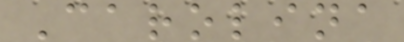Carolina
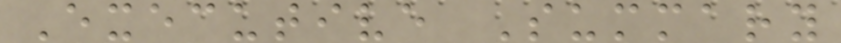Executive Summary
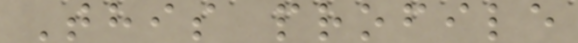This profile
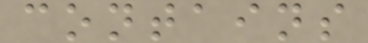contains
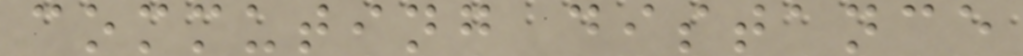commuting distance
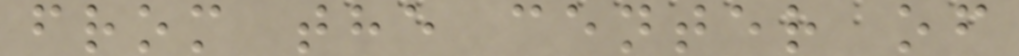from the center of
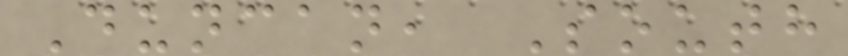Duncan, South
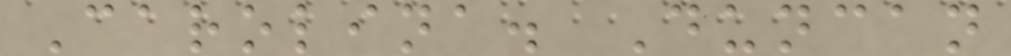Carolina. Duncan
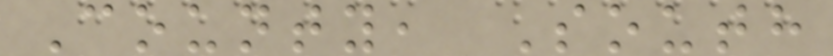County, South
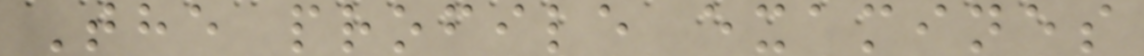The profile examines
